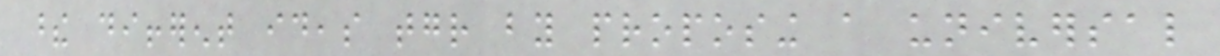these different ideas together by proposing a universal
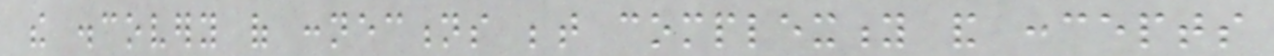the discovery of connections between complexity and concepts
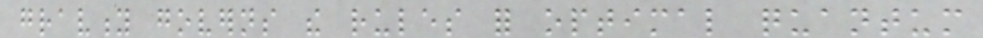gravity governs the rules for optimal quantum
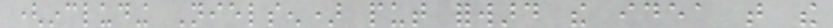(including Nielsen) put forward the idea that the
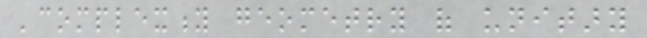'complexity geometry of unitary
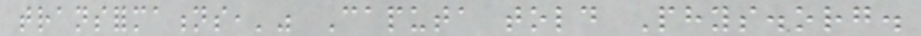transformations,'" Caputa told Phys.org.
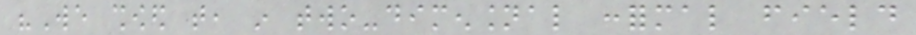"We showed that, in two-dimensional conformal field
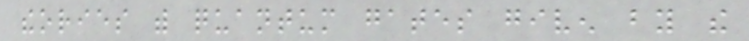theories with quantum gates given by the
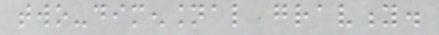two-dimensional gravity.
